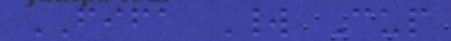FIFA World Cup
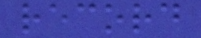record
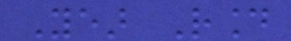Year Round
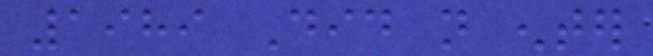1989 Did not enter
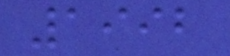1992
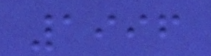1996
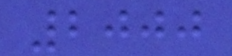2000
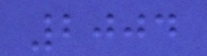2004
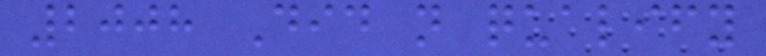2008 Did not qualify
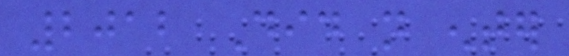2012 Did not enter
